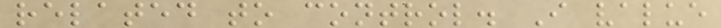related to control. I value
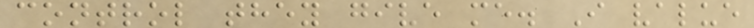control they give me. I value
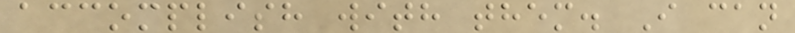accomplish with them. I can
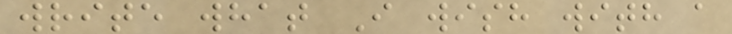write what I wish with a
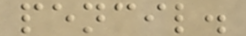pencil.
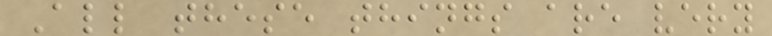All these things are very
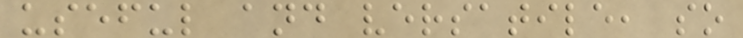useful and versatile, so
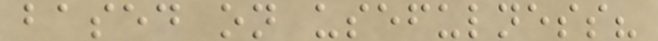based on usefulness?
